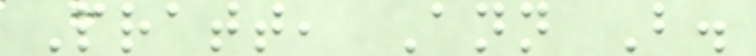Pratt, Ann B.
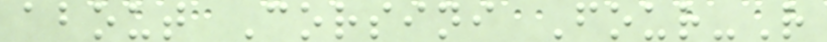about Corsini Four-R
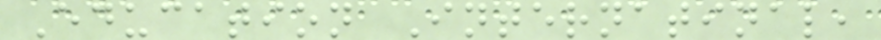Education Internatinal,
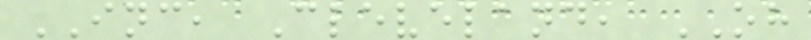INC, Cleveland, OH
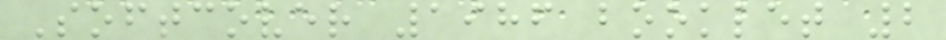Softcover 1986 booklet 2
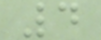4
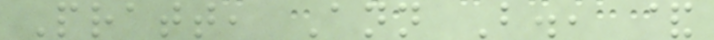Pratt, Ann B., &
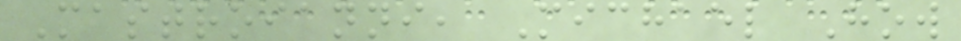Mastroianni, Michael How
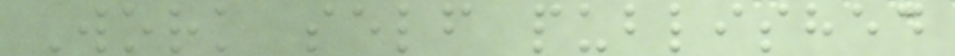Work self published
